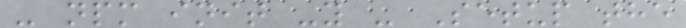- npm init -y - Setup the
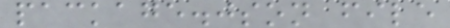package.json file
